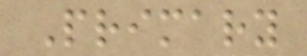Primary
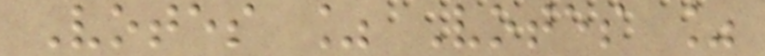Votes % Votes %
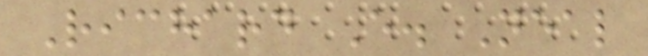Richard E. Neal
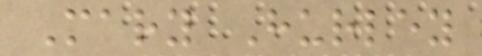Mary Hurley
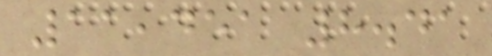11,451 8.41
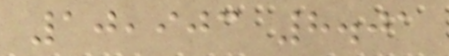10,903 8.01
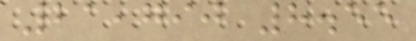21,790 8.55
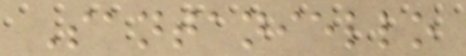Santaniello
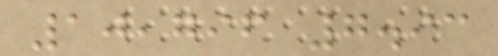10,796 7.93
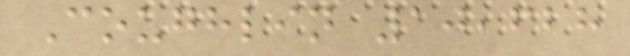Coughlin 10,628
